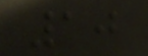10
